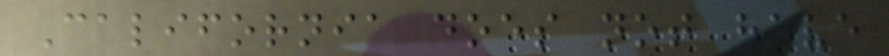California does not have
